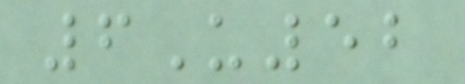6U52
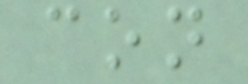con
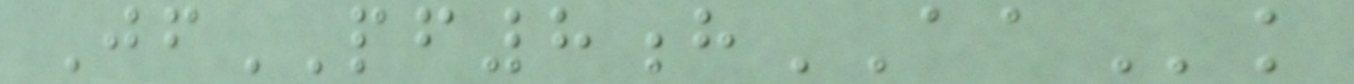JfPF8hAAk
